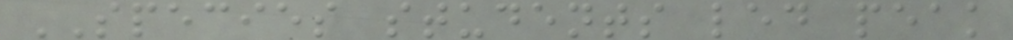SPECIES students led peak
